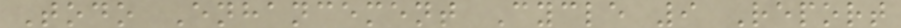Todo Enhancement Cycle 9 Report
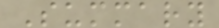Summary
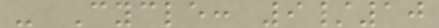- Cycle: 9/10
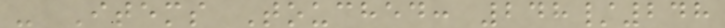- Items Touched: 248/248
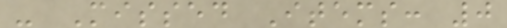- Missed Items: 0
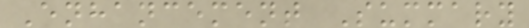Enhancement Summary
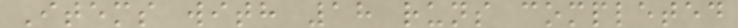Items with 18 runs completed
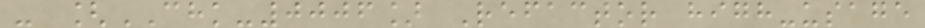- [CHK-0006] Refactor high-usage
